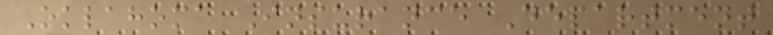Oklahoma Insurance Department
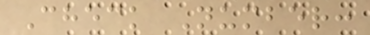Check Number:
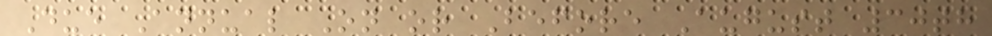Due Annual On or Before August 30th
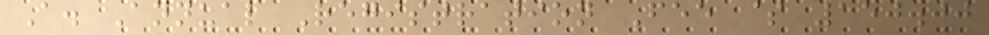A. Annual Registration Fee $ 150.00
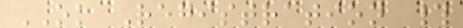OK Registration #
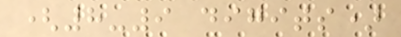(8-9 digits)
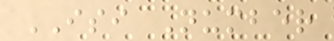ISI Number
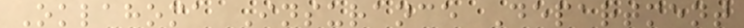Oklahoma Insurance Department
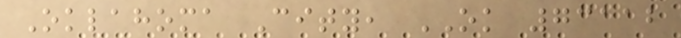Oklahoma City, OK 73112
